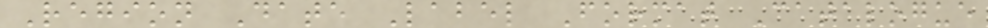Region Date Label Format Catalogue
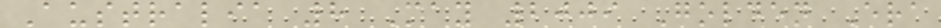Australia 8 May 2009 Golden Era
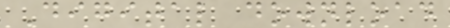Digital download
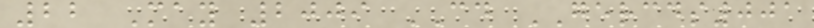22 May 2009 CD GERCDS001
